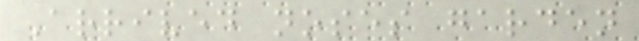Arrived noses garden
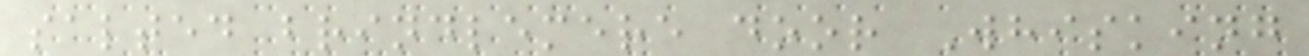salted brindlemere door Whisking
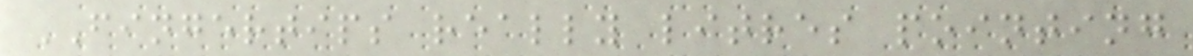FINGERTIPS really litres pointing
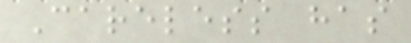Careless has
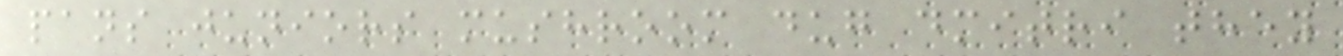pans juniors mushroom dug dmitri they
